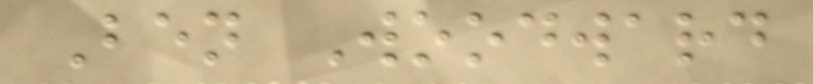Ben Woodward
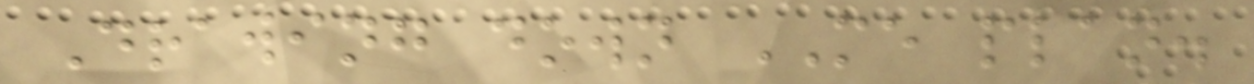Drawing down ME plan.
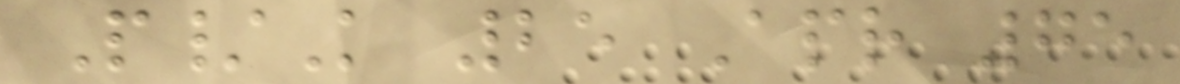P/K 25 Apr 75
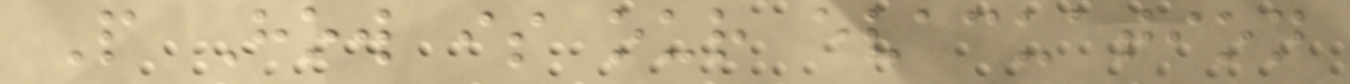P How is our evacuation
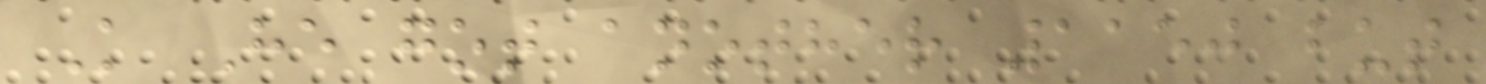K He got another 1150 but
